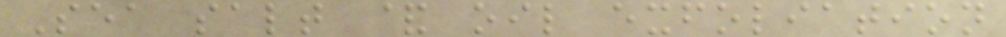Sea salt & oil exfoliation
